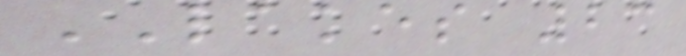LAKES 23
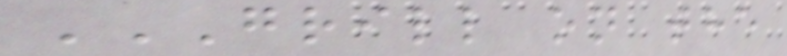GRILL ON THE
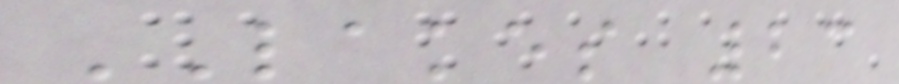LAKES 23
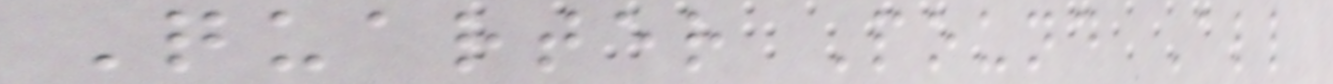Quarter Pound All
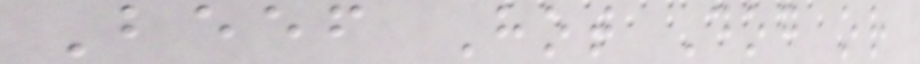Beef Hot Dog or
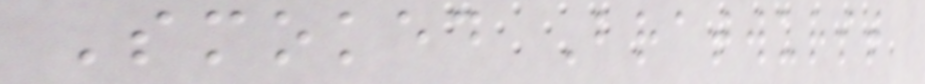Smoked Bratwurst
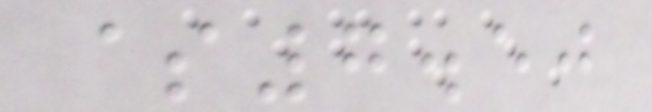$7.50
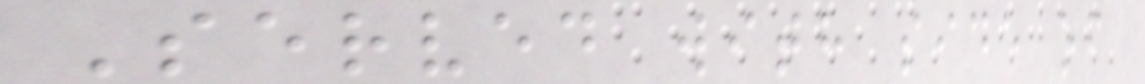Served with side of
